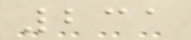231
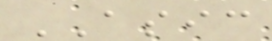ASIC
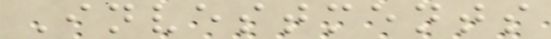Investments
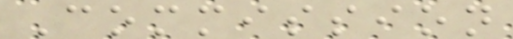Commission
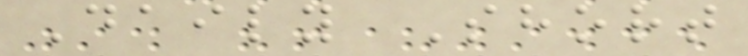Daily Short
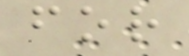for
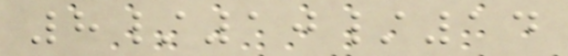8/10/14
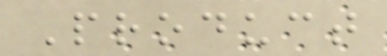Product
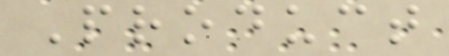Product
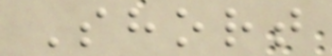Short
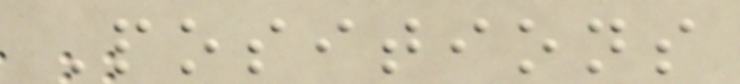Positions
